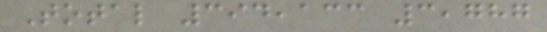Total 394,133 3,787
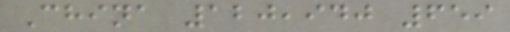China 120,940 659
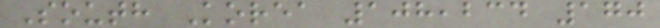South Korea 108,234 170
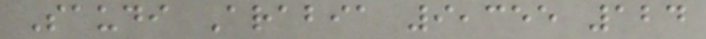Saudi Arabia 9,355 124
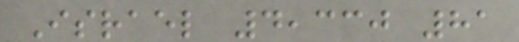Israel 4,330 81
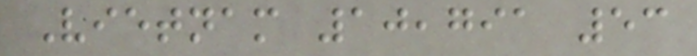Vietnam 10,791 53
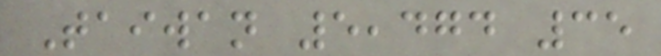Taiwan 5,474 35
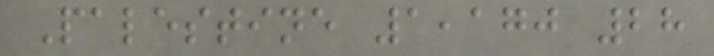Palestine 1,170 28
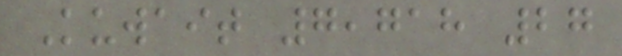Kuwait 7,718 27
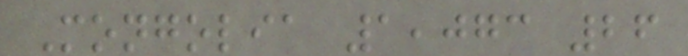Mongolia 1,073 26
